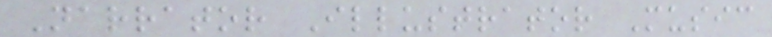Narrator Illustrator Music
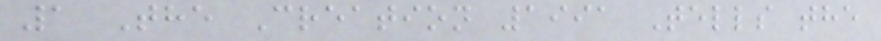1 The Creation 1991 Tells the
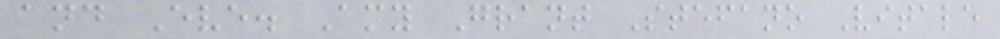and Eve. Amy Grant Stefano Vitale
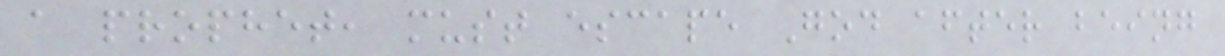a prophet, must escape God after being
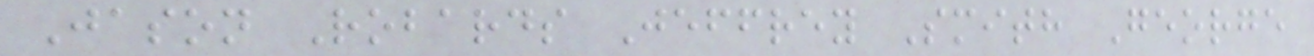Jason Robards Jeffrey Smith George
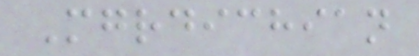Mgrdichian
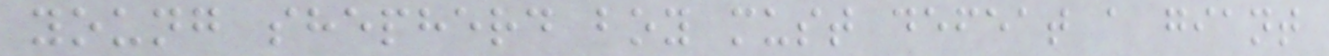young shepherd boy must defeat a giant
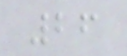26
